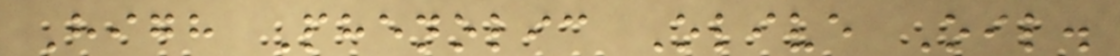High Phenolic Olive Oil.
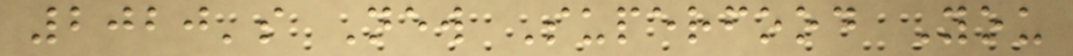2020's New Superfood You
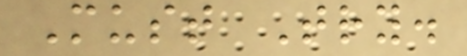Must Try.
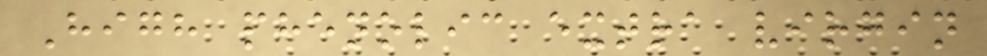High phenolic extra virgin
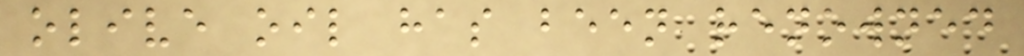olive oil has been renowned
